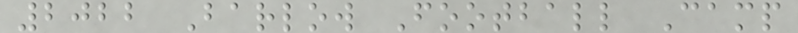2022 Barlow Football Camp
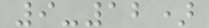9-12)
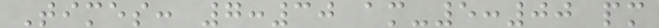Times: 7:30 am-5:00 pm
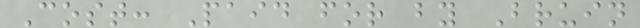Cost: Paid for by Bruin
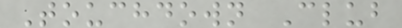Touchdown Club
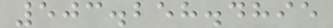503.258.4895
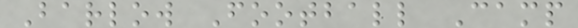Barlow Football Camp
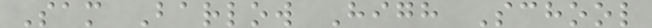Sam Barlow High School
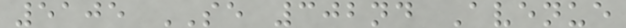5105 SE 302nd Avenue
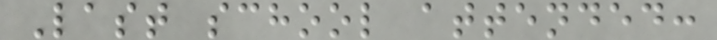Last school attended:
